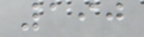190
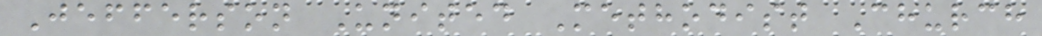Jefferson United Methodist Church
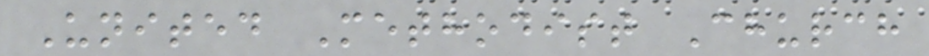United Methodist Church
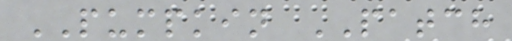PUMPKIN PATCH
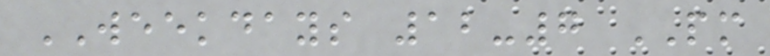WEEKDAYS 12-7 PM
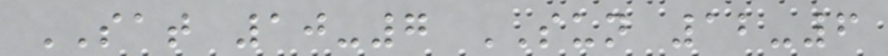SAT 10-7 SUN 12-6
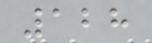128
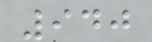940
